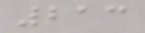213
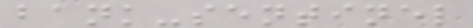bank-sentinel
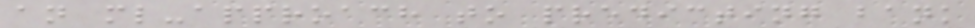an ml-approach to predicting bank
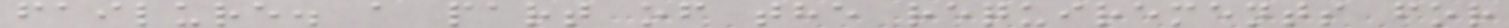failure. a part of the requirements for
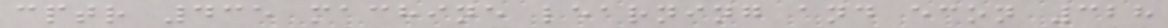cptr 435 machine learning and econ 328
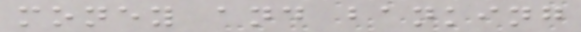money and banking
